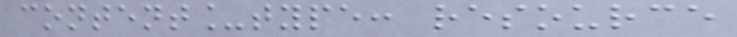content_type: resource
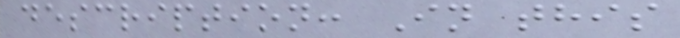description: In this
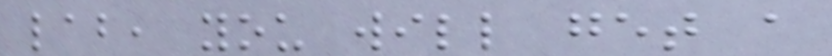lab, you will get a
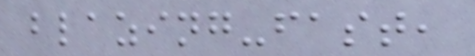blazing-fast,
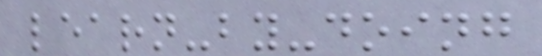learn-by-doing
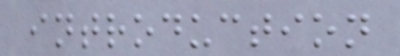introduction
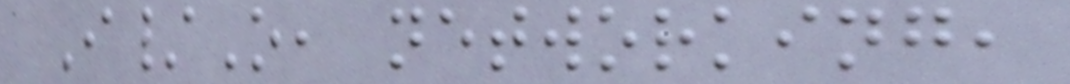I/O, networking,
